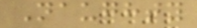Naughty
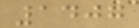1407
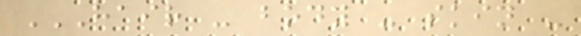HAIR - BODY - SKIN -
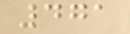471
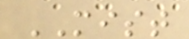MIST
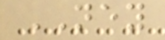NEY
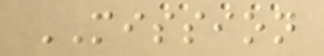MISSION
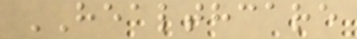HEALTHCARE
